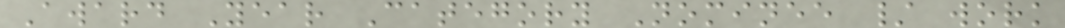Award Year Category Nominee / work
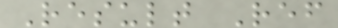Result Ref
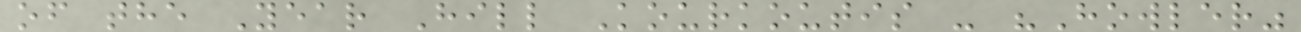of the Year Hill Kourkoutis - "Howler"
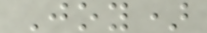Joy)
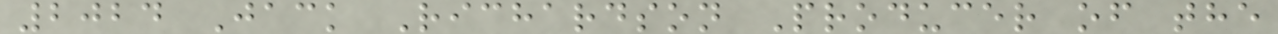2024 Jack Richardson Producer of the
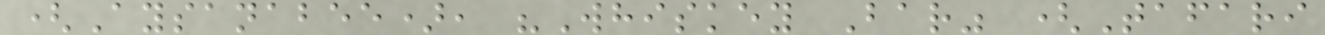(Aysanabee), "Whiskey Bar" (Tafari
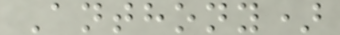Anthony)
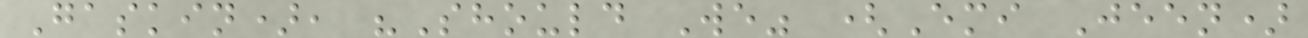Gaskin), "Should We" (Emi Jeen)
